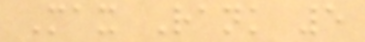Max Rank 5
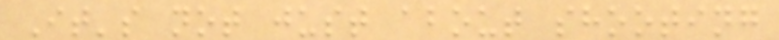It's not just about shooting
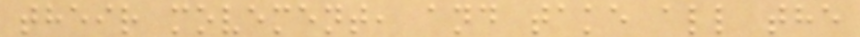their movement, and take all the
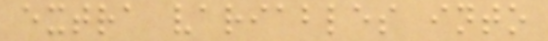extra variables into
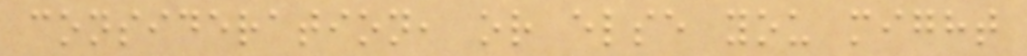consideration, or else you might
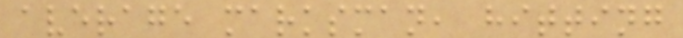average marksman, hitting
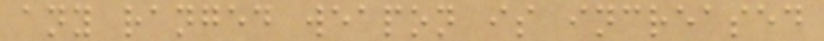any ranged weapon is increased
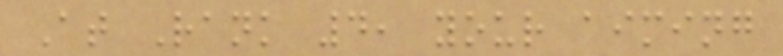At Rank 4, your aiming
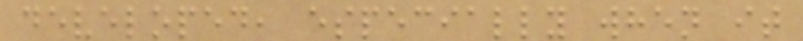developed, especially when it
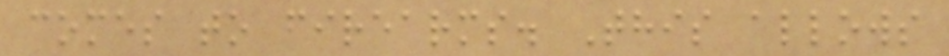comes to firearms. This allows
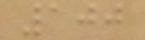100
